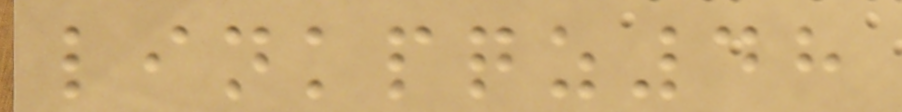linkpqz48
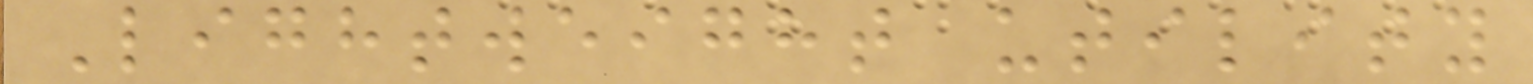Lightweight utility
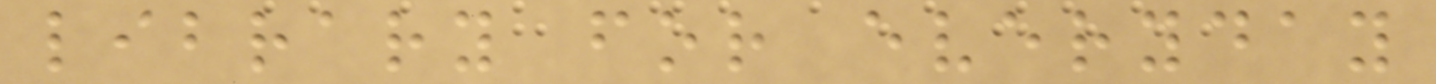library for everyday
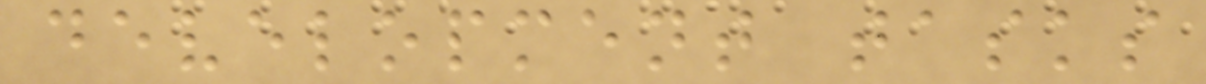development tasks
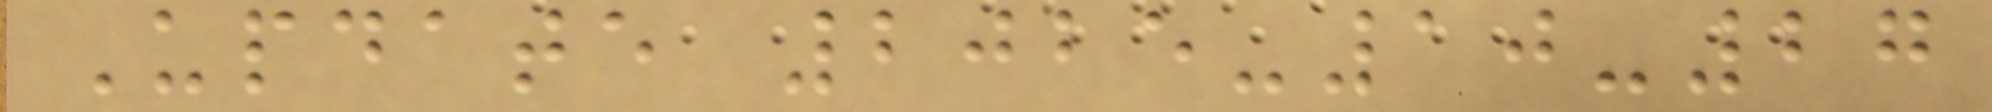Update 2025-10-27
